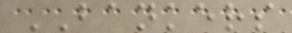BANKERS
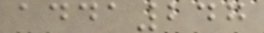adda247
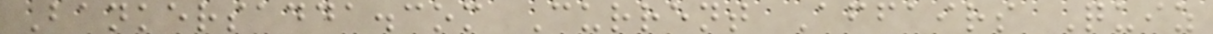Bankersadda.com Current Affairs Quiz
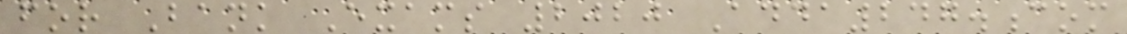for Bank Exams 2020 Adda247.com
